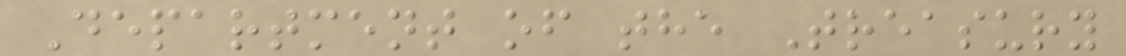Department of the Treasury
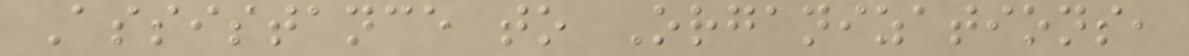Assistance to Organizations,
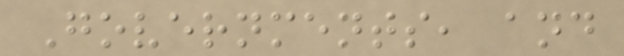Governments, and
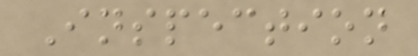Inspection
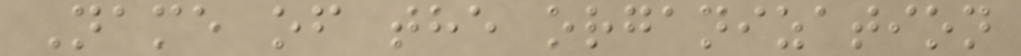Name of the organization
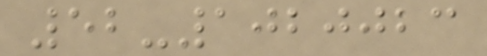52-1020023
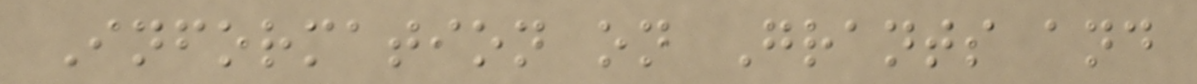Information on Grants and
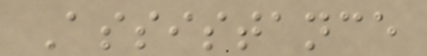Assistance
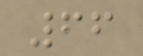66
